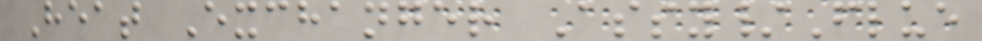Heat Exchanger Assy/Flue
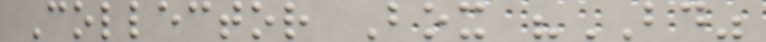Collector Box "BD"
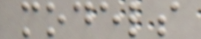models
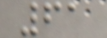61
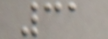31
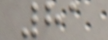81
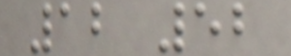12 52
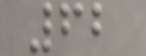62
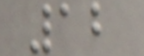12
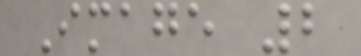Image 2
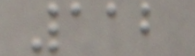112
